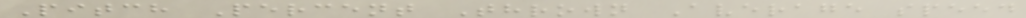Pitch Percent Thrown Average speed
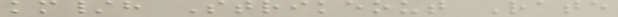km/h Strikeout Rate
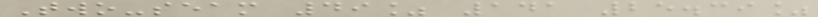Two-seam 49% 141 25.39%
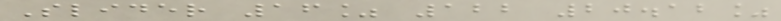Slider 16% 122 20.12%
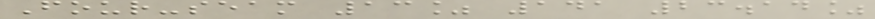Four-seam 13% 141 23.14%
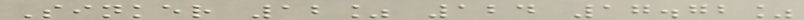Sinker 12% 124 17.72%
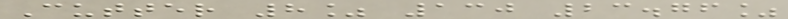Cutter 8% 130 23.76%
